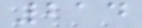214
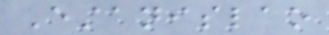Estanislao
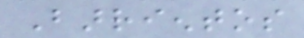Barrientos
